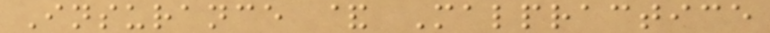Insurance & Malpractice
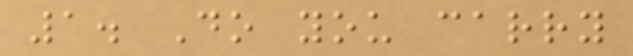1. Do you carry
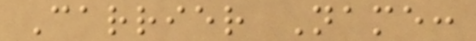Carrier Name:
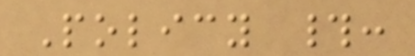Policy #:
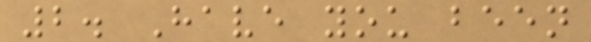2. Have you been
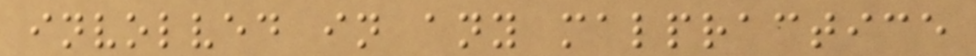involved in any malpractice
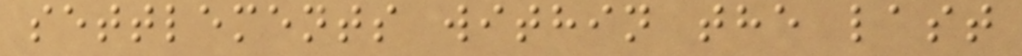settlements within the last
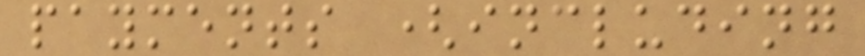payments (including
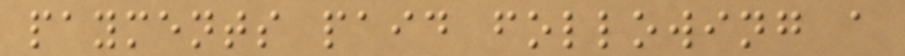payments paid following a
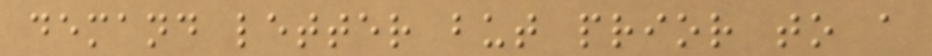demand letter but prior to a
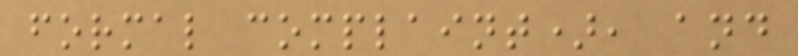formal complaint), and
